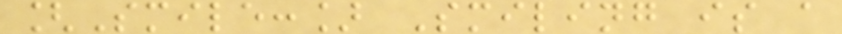[Smile:] Smiling is a
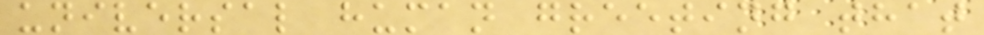universal human greeting that
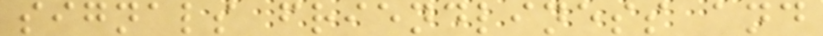signals friendliness and
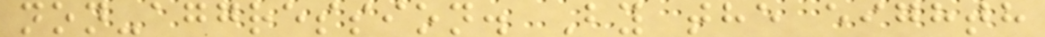non-aggression. By the eighth
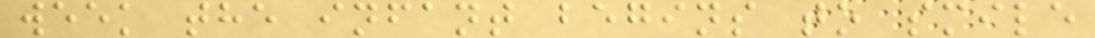week the infant begins to smile
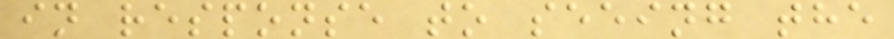in response to seeing the
